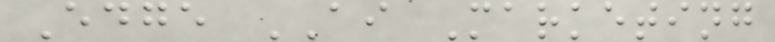Edge AI Marketing
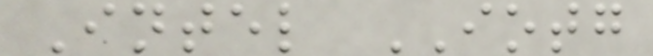Intel IOTG
